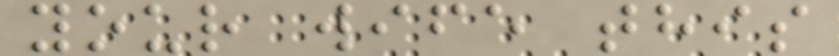your wife this
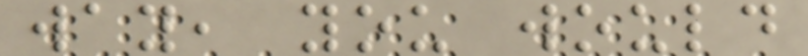way, you would
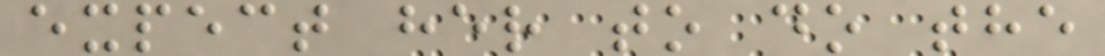expect her to do the
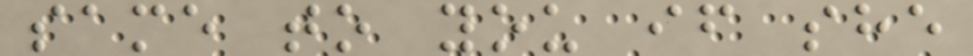same to you if she
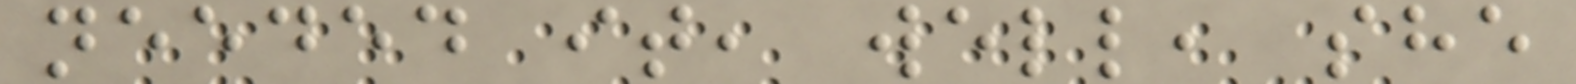needed it, well, she
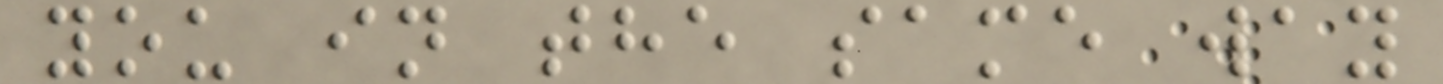you in the same way
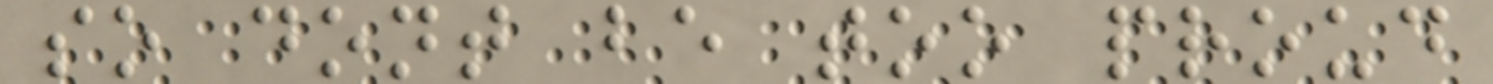so dont be too proud
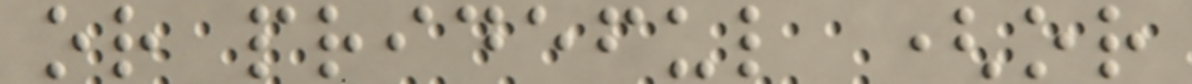or prideful (or
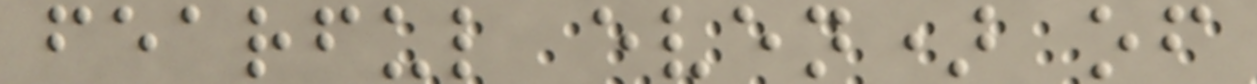fearful even) of
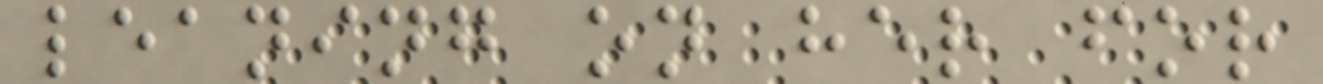leaning on her for
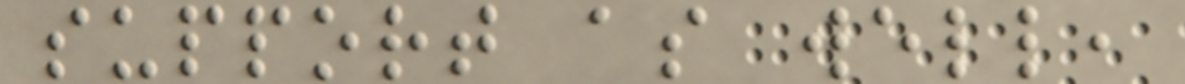support as well,
